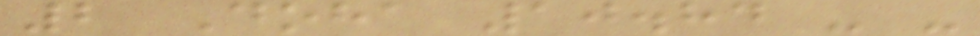2 Doha 10.84 - -
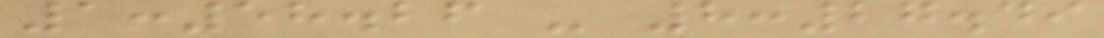1:58.26 - 8:27.49
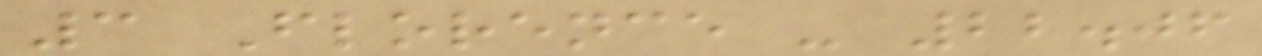3 Florence - 22.06
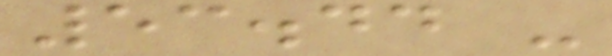53.44 -
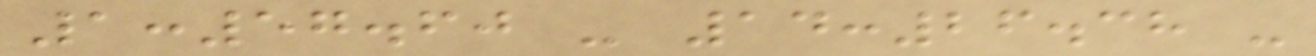1:57.60 - 14:26.38 -
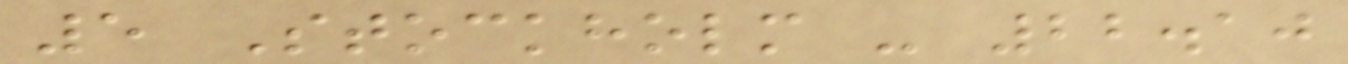5 Stockholm - 22.10
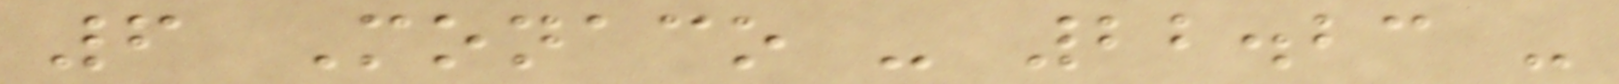6 Monaco - 22.23 -
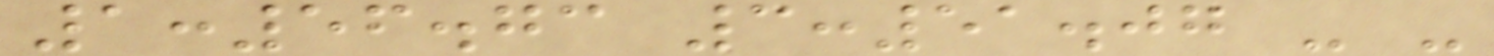1:56.73 3:51.07 - -
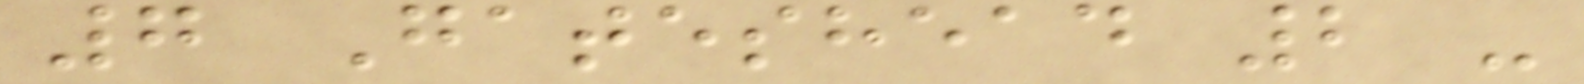7 Gateshead 2 -
